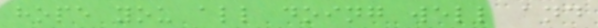hope you all doing well and
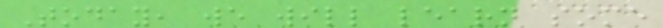Today, we will learn some
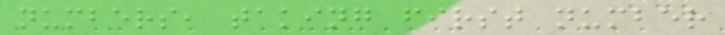numbers, taking first number
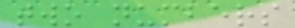two numbers
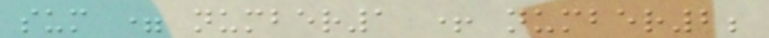sum = number1 + number2;
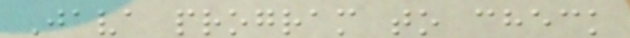Java program to check
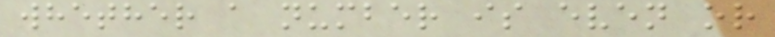whether a number is even or
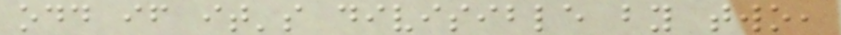odd if it's divisible by two,
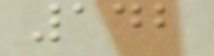142
